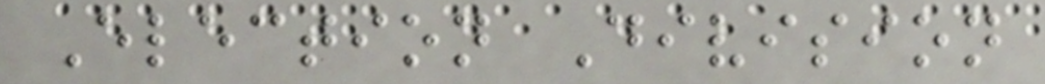Election Division
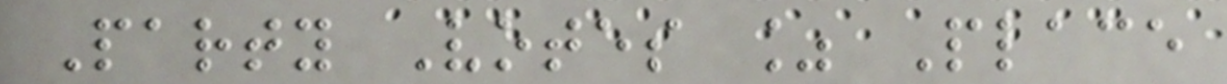Party Votes % Place
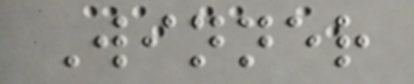Winner
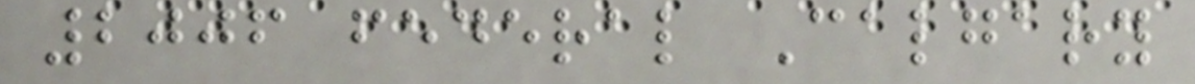2006 federal Calgary
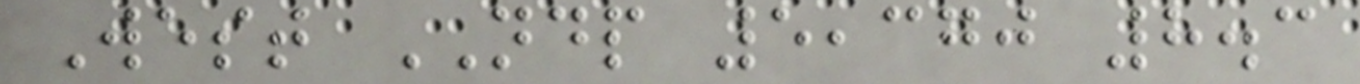West NDP 5,370 8.3
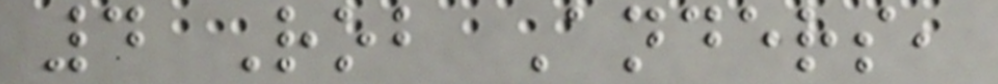4 Rob Anders,
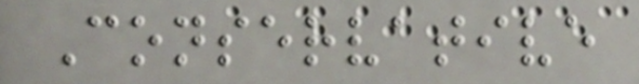Conservative
